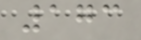173
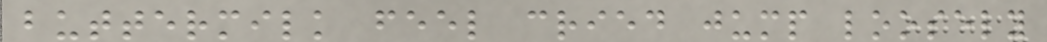buttermilk feel cried jump loosely
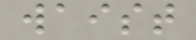waist
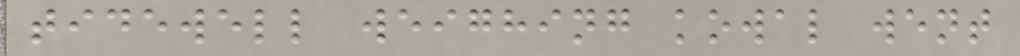tidewell weighing kowal went
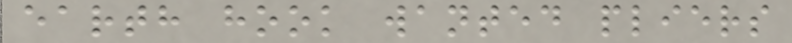earth hook wanted pliers
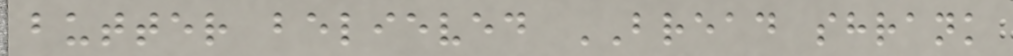butter believed BREAD shrank
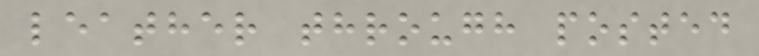leather through posted
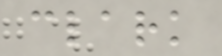clark
